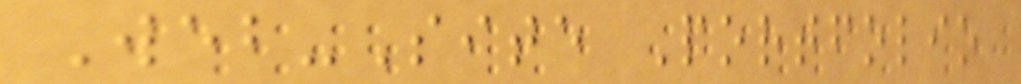Web-Site Portfolio
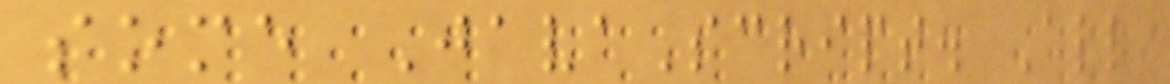some JavaScript. All
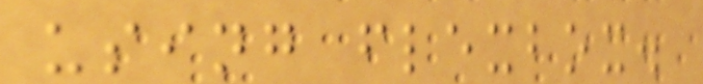using flexbox.
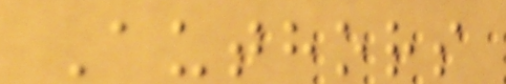Authors
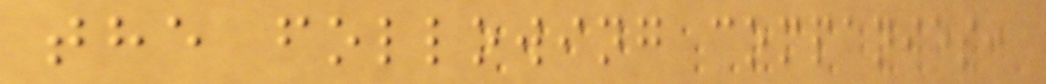the following companies:
